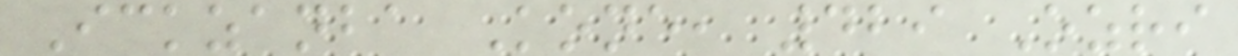Ickzanba Kone, 429 Ozri
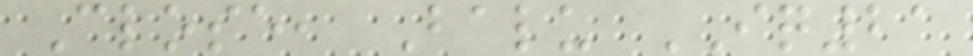Close, Balu IQ21
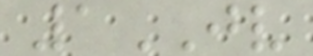1JV
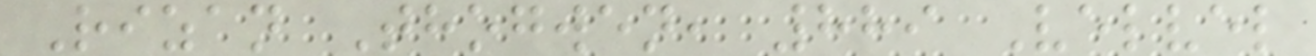Rizan Thogwen, 889 Velvel
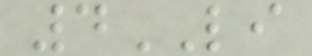4LI
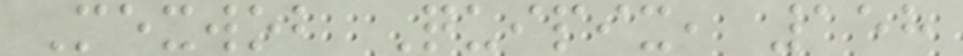Mexwob Quipix, 158
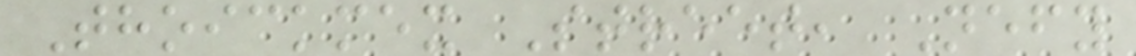Thoickmex Street, Nefy
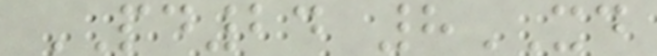PD24 8XD
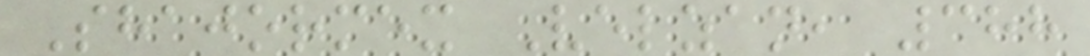Shajormex Velzan, 388
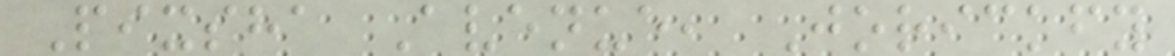Pixsha Avenue, Jorickfy
